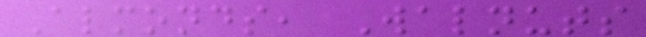Almonds, Walnuts
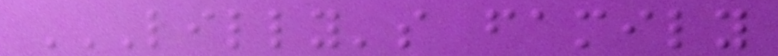LILLY'S FAMILY
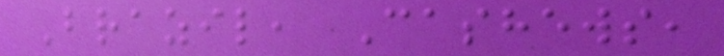Brazil, Cashews,
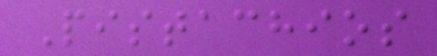Pistachios
